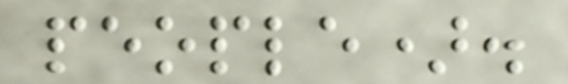people).
